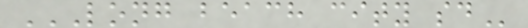LONG BEACH CITY SD
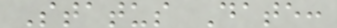Status Date:
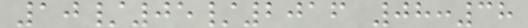10/05/2016 08:38
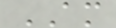AM
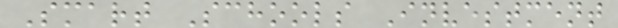Smart Schools Investment
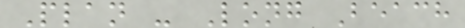Plan - Long Beach
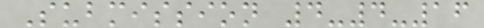Submission 4-4-16
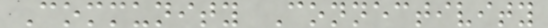Community Connectivity
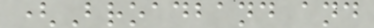(Broadband and
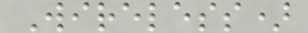Wireless)
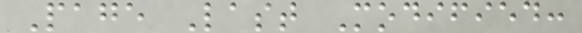Page Last Modified:
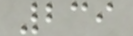239
